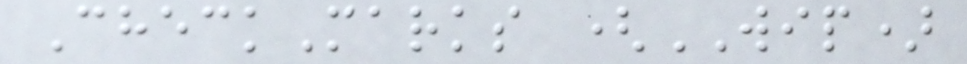CheckMarks (WIP)
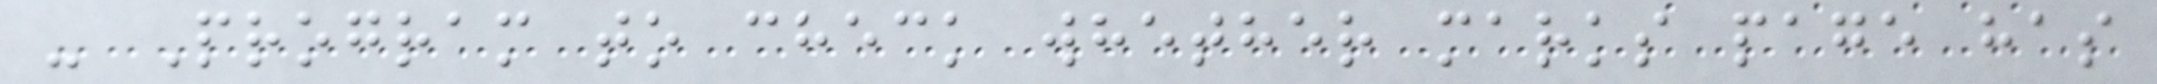- Program to check whether marks page has
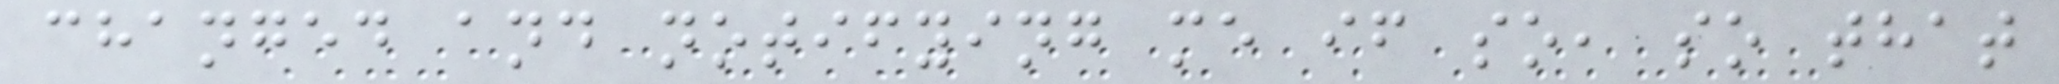changed and notifying me if so, so that
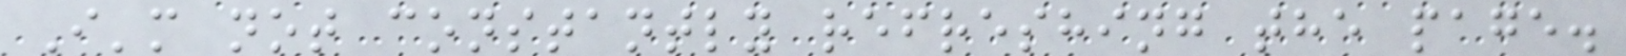I'm not constantly refreshing the page.
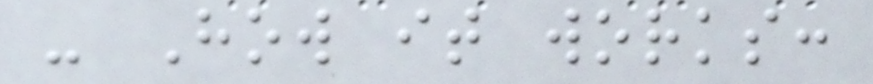- How it works:
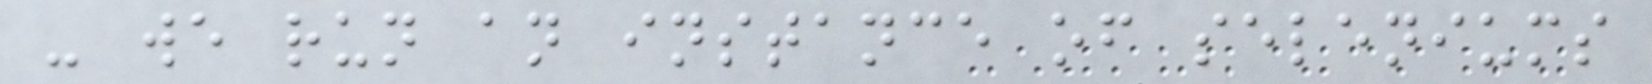- we run an instance of seleniums
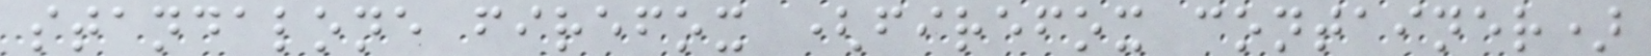standalone firefox (firefox container)
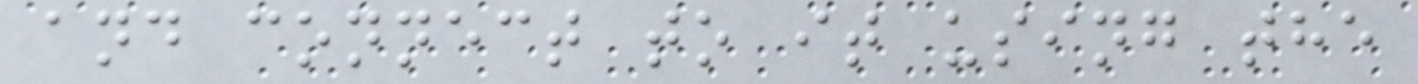and connect to it using the
